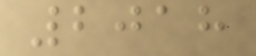2018
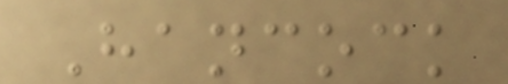Hancock
